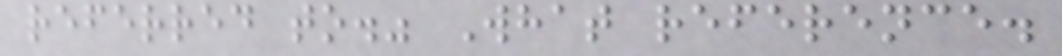referred to." What reference.
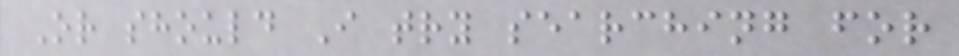Or should I try searching for
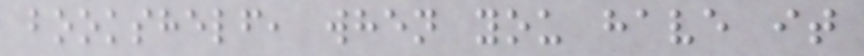bookshelf, when you have it
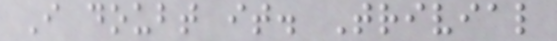I doubt it. Trivial
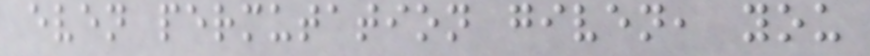even permutation given, you
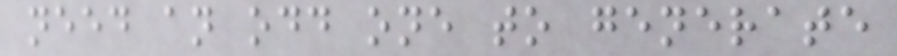need an odd one to generate
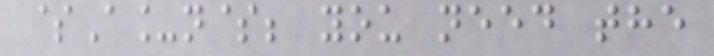$A_n$; you need the
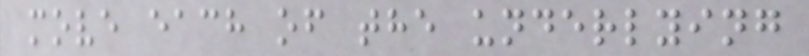move each of the underlying
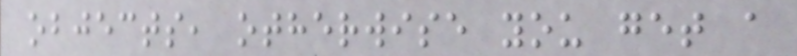objects, otherwise you get a
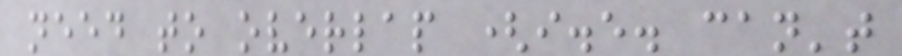need to overlap (i.e. can't
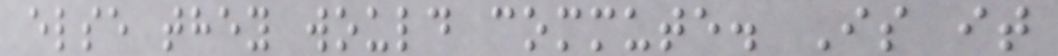else they would commute. Is it
